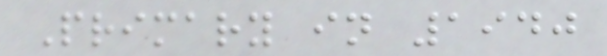Primary in 1940
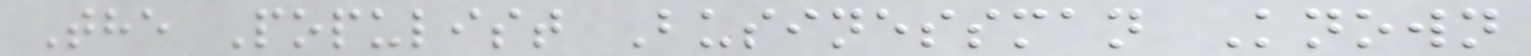The Populist Businessman Known
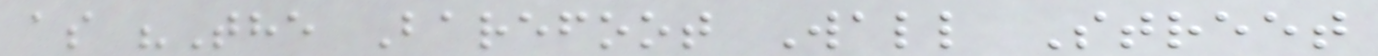as "The Barefoot Wall Street
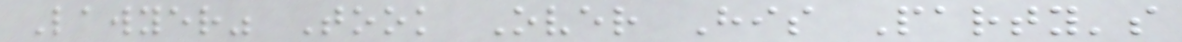Lawyer" Took Over His Party's
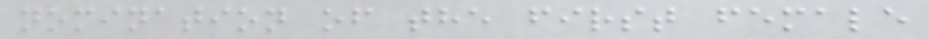nomination of the first female
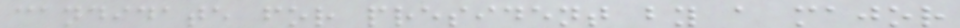candidate for president by a major
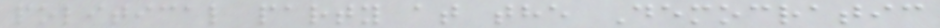political party at the Democratic
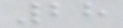28
